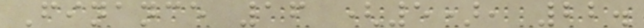Finance 16 (5), 22.
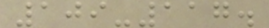109-117.
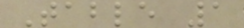Table 1
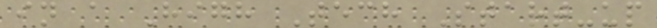in a High Tech Start-up
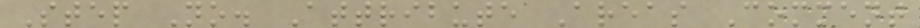Step No. Attribute Areas Comment
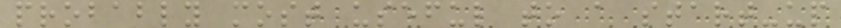probably most useful to a start-up
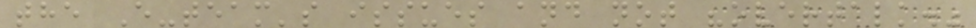the E-team's issues and not "overtalk."
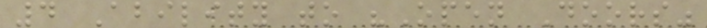4 Ability to "Open Doors"
